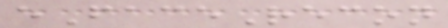eFaceRecon
